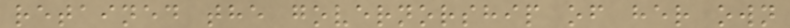retained the governorship of her own
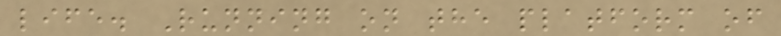life. Running on the platform of
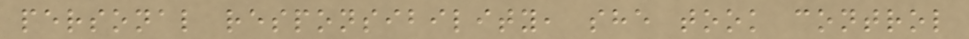personal responsibility, she took control
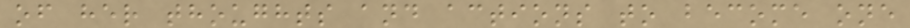of her thoughts and actions to become one
